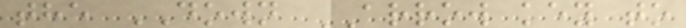the DOWN ARROW key to
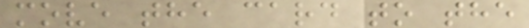move the card to the
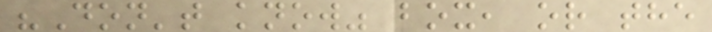"Don't know" box, or the
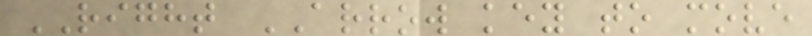RIGHT ARROW key to move
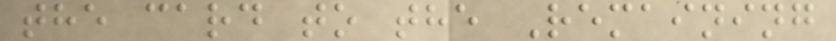the card to the Remaining
